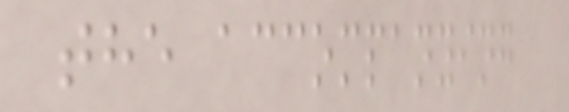the accompanying
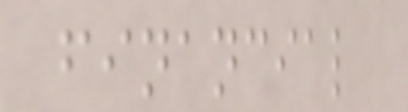financial
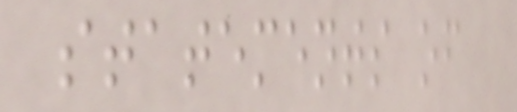statements of
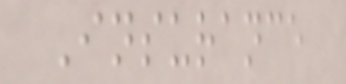Insurance
